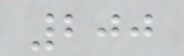200
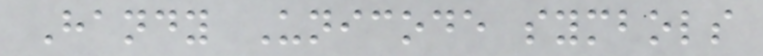Handy Unicode symbols
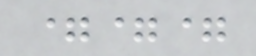===
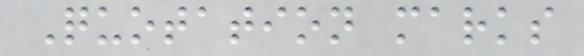Quotation marks
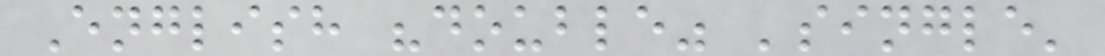English "double" 'single'
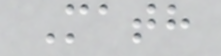Math
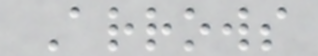Arrows
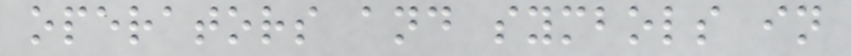operators and symbols in
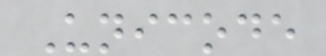Unicode
